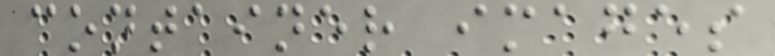container images
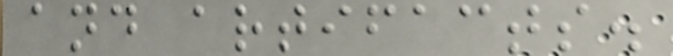and artifacts.
